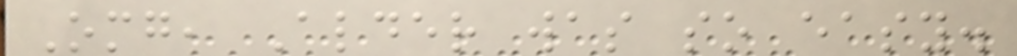Omg, Alder was so easy.
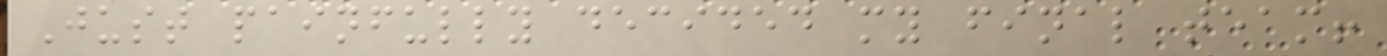Just painfully decided my final team!
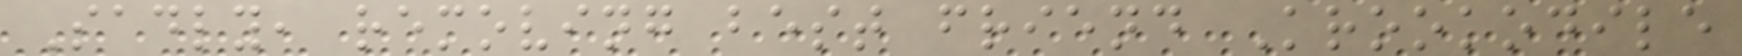Sadly, removing best friend Krookodile
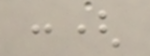:(
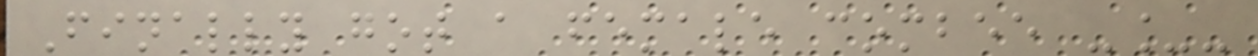Finally got a female combee -_-
